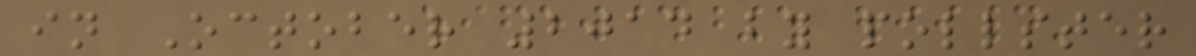in October 2014 by pollster
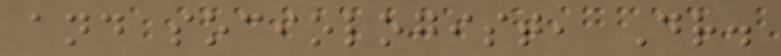and sociologist, Dr.
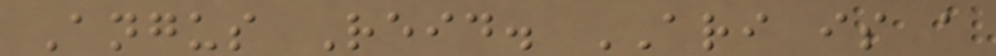Angus Reid. ARI is a
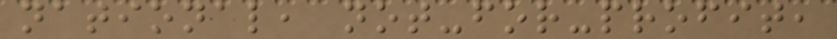national, not-for-profit,
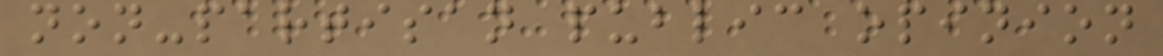non-partisan public opinion
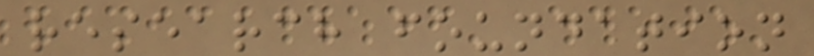research foundation
